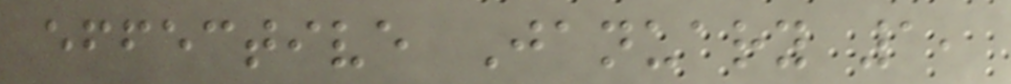effective January 1,
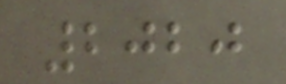2020
